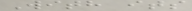With its
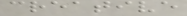creative
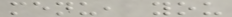menu, you
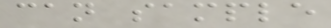can sample
